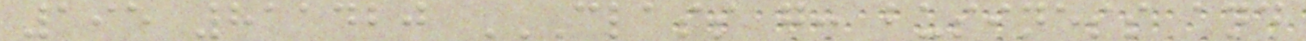195 811420 CLASS G: BUSINESS AND
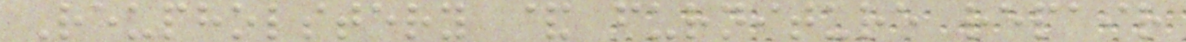Reupholstery & furniture repair
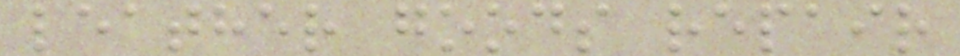leather goods repair
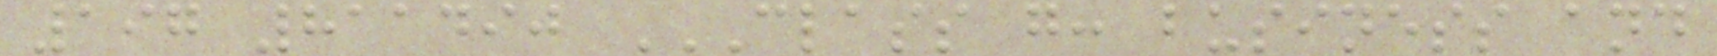197 811490 CLASS G: BUSINESS AND
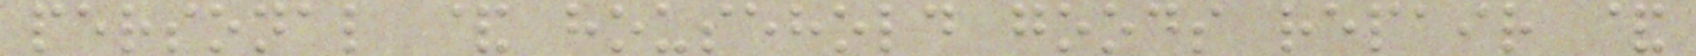personal & household goods repair &
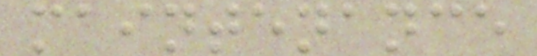maintenance
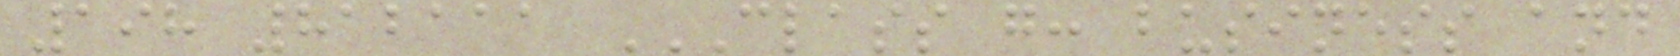198 812111 CLASS G: BUSINESS AND
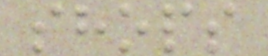shops
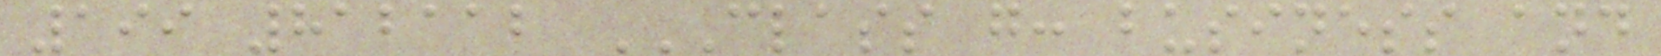199 812112 CLASS G: BUSINESS AND
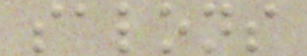salons
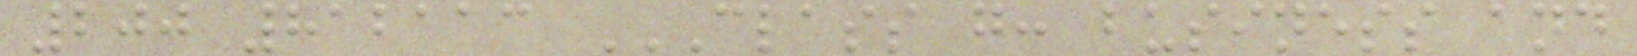200 812113 CLASS G: BUSINESS AND
